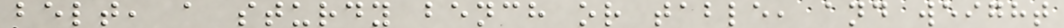belt, a sturdy bench or table, and weight
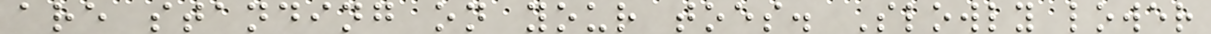are standing on your toes. Slowly lower
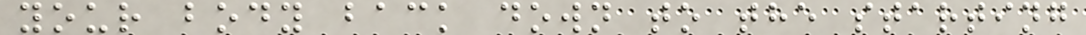your body back down to the starting
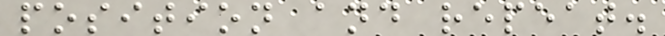position and repeat.
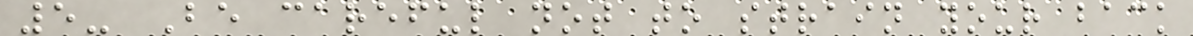5- Be careful not to strain your back
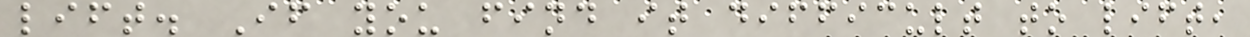lift. If you find it difficult to lift,
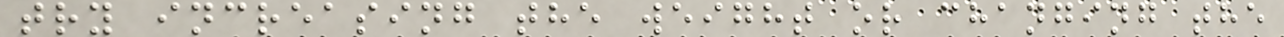try increasing the weight or changing the
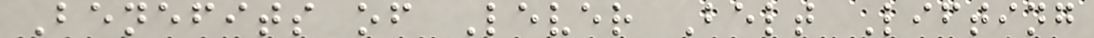Benefits of Lever Belt Lifting
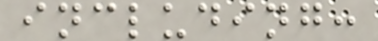including:
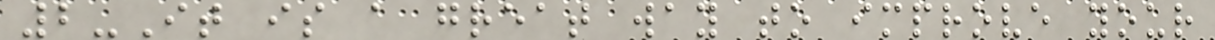2-It is a great way to improve your
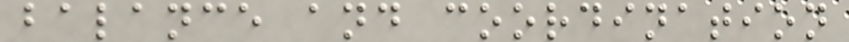balance and coordination
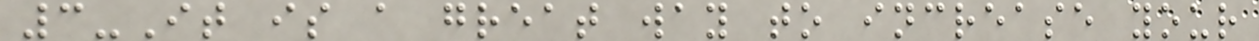3-It is a great way to increase your
